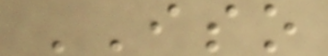ISO
